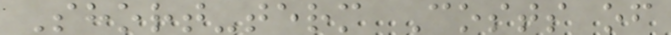Short-term Costs of
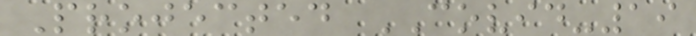Projected COVID-19
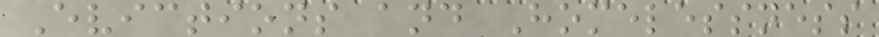Evictions and Homelessness
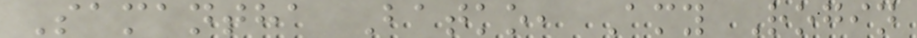Samantha Batko, Amy Rogin
